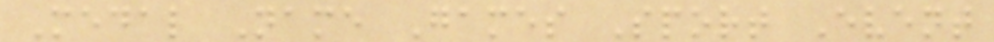Medal Name Games Sport Event
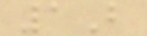1B
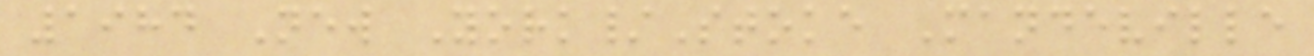1984 New York/Stoke Mandeville
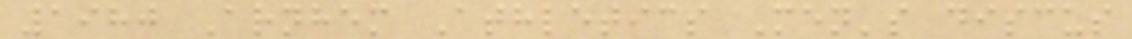1980 Arnhem Athletics Men's discus
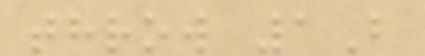throw 1B
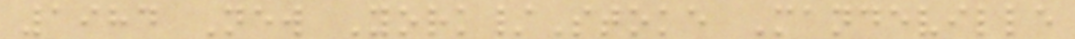1984 New York/Stoke Mandeville
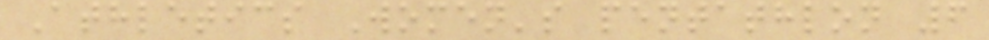Athletics Women's pentathlon 6
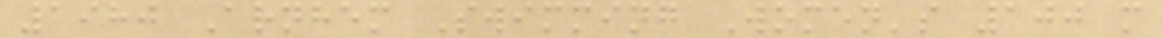1980 Arnhem Swimming Women's 100 m
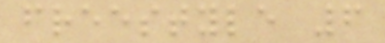freestyle 6
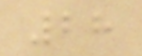28
